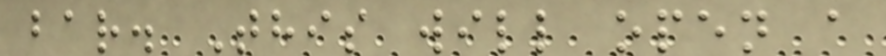bar. This will open a
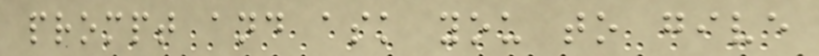prompt and ask you to give
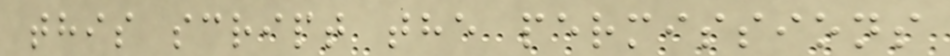this script the permissions
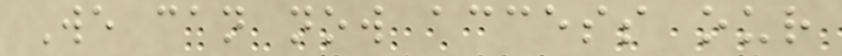We can now access our
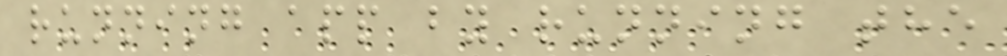running app by running the
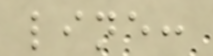line:
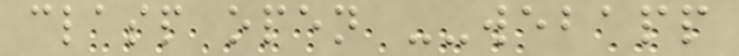clasp open --webapp
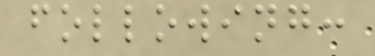following:
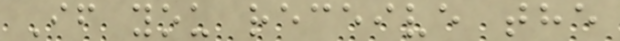If you receive the
